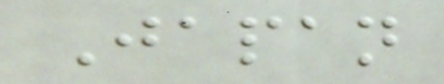Japan
